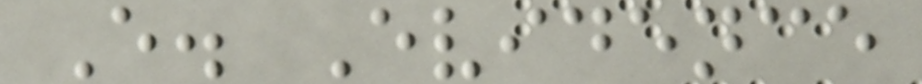E. Evidence
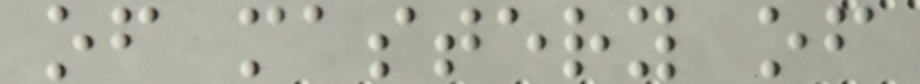of mastery of
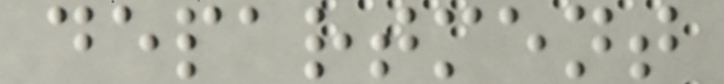department
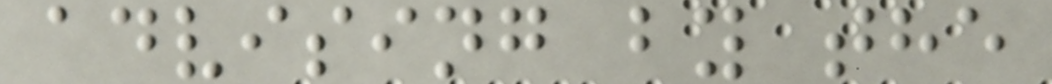advising by the
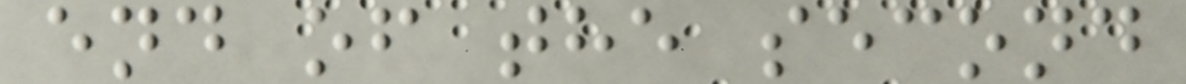end of the second
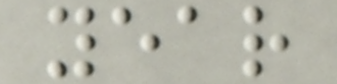year
